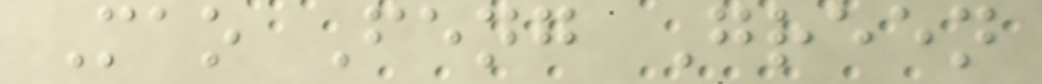Mao Feng Green
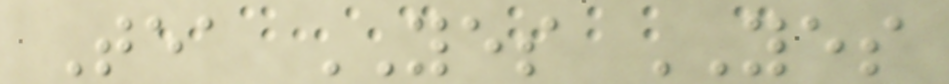Tea YES YES
